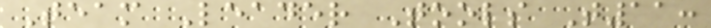Team Leader Tools T11:
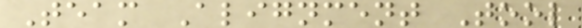Team Alignment Tool
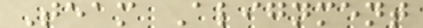Team Alignment
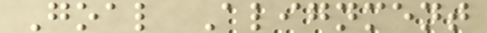Goal Alignment
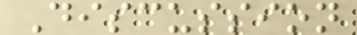Discussion
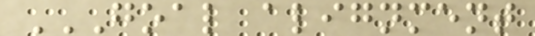GOAL ALIGNMENT
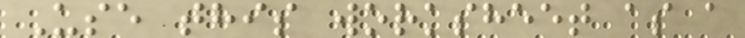Use this worksheet as a
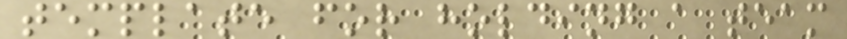template for holding a team
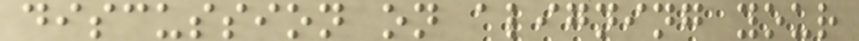discussion on aligning your
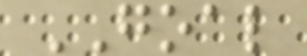GOAL
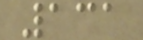131
